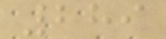289
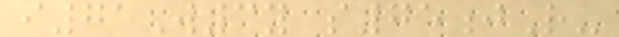i71W3y s75jR-
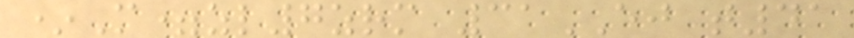*M=zl7zrm 31EJ t41
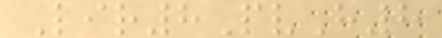Lir8PvH8
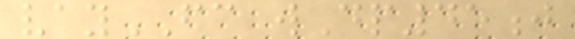vayFC wDp45j
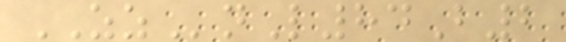ZZnL84B2
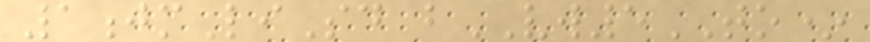1jmLiSd bVW5TO*
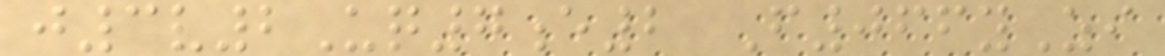j3v2Uq7e2 F066yZi
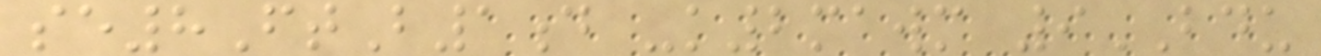se8FtB1d -k2mawm 9BDU
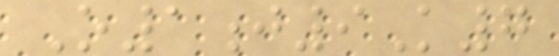O1j9K7
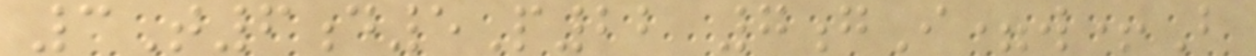3T6d5P22 7gI=w+B
